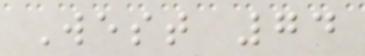West 74
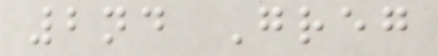2nd Greg
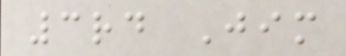3rd Jim
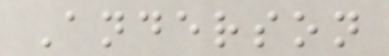Anderson
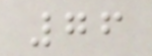76
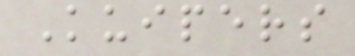Kuipers
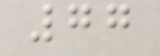77
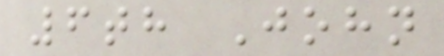6th John
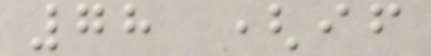78 (if
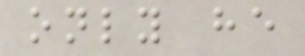only he
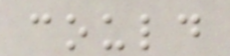could
